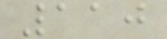110
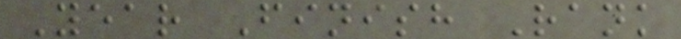Year Finish Rank
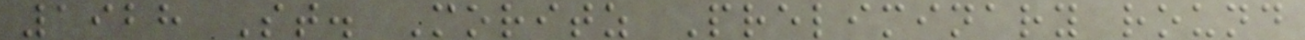1928 St. Moritz Preliminary round
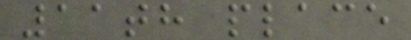11th place
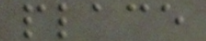place
